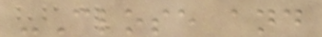-Close and
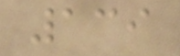139
